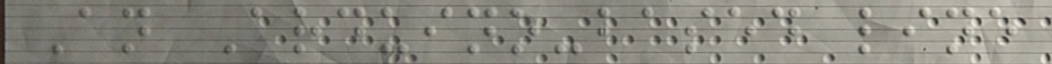An Arduino-based line
